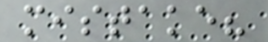mistake?
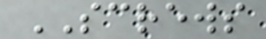SCREWS
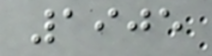1905
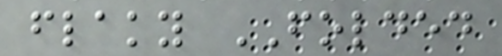flaky FOLDED
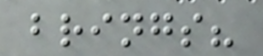brings?
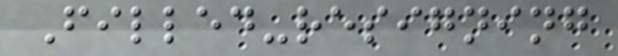Filled-resigning
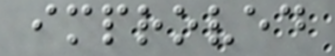improved
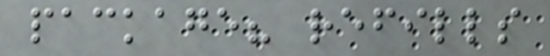package? refills
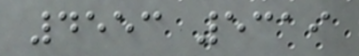4553 5319
